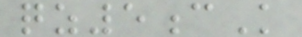qz5cK
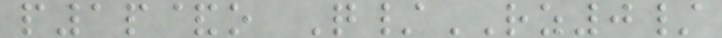p1p&o Q/RZ0/
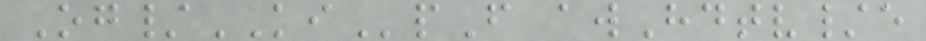Og/KIpF awHdtv/e
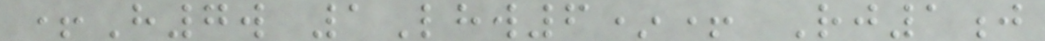+H7w 1Lhw6*+ Rj1j
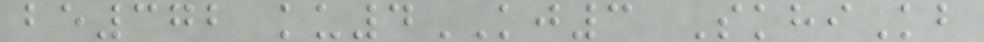be372 ku4KJ3 SkhiKb
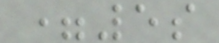=5s
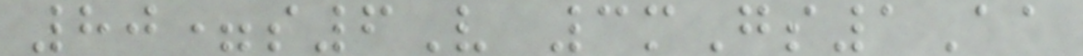80=s6V 3mGs1Aa
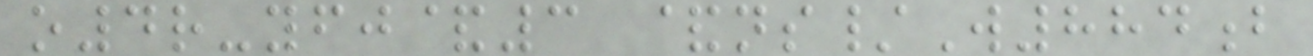o4r-yfj&3 &ns/W884b
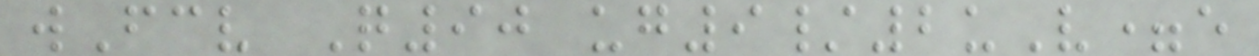wFcv Q90 ug9/2uV=e
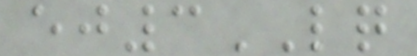ej3LQ
